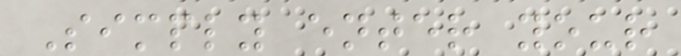Simply enter your
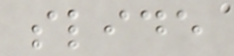slide
